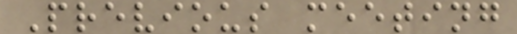Previous meeting
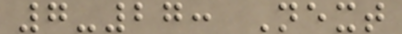7-27: Next
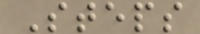Steps
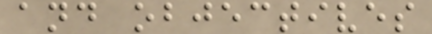and objectives
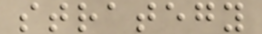strategy
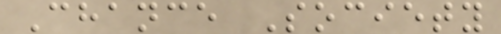Chance Society
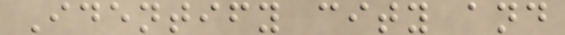Identify city and
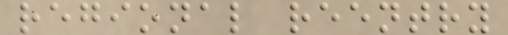regional reentry
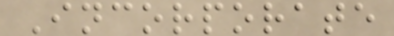Incorporate
